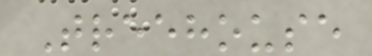Treehouse
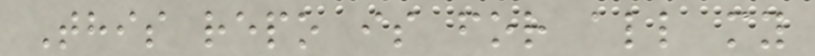This repo is for all my
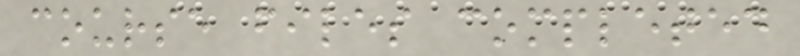course files completed
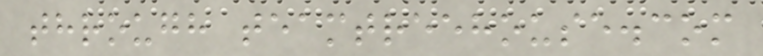through teamtreehouse.com
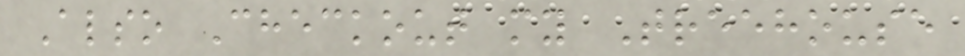Also Checkout my Treehouse
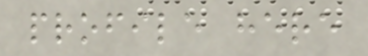profile here
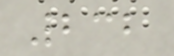232
